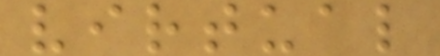virtual
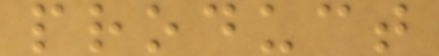product
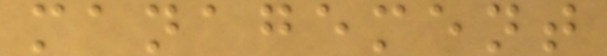management
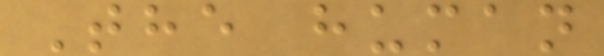The human
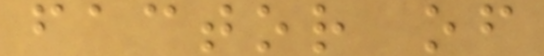factor of
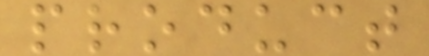product
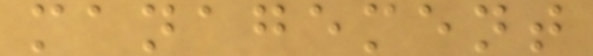management
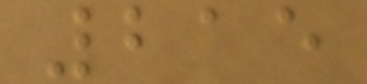215
